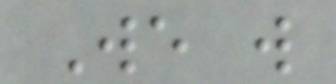We will
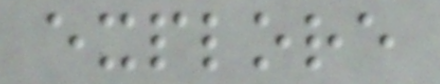explore
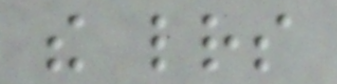the letters
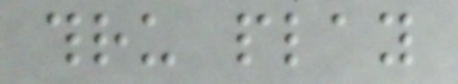thru play
